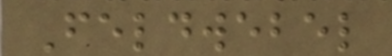Feldwebel
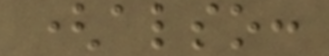(also:
